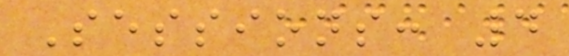Sessions: 4
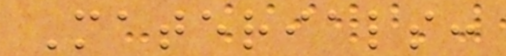Materials:
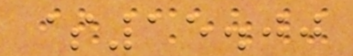$15.00
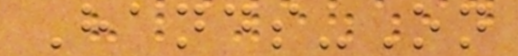Hands-On
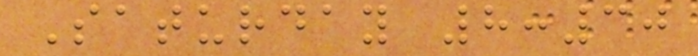Saturday 8:30
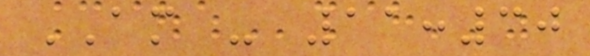AM - 11:30
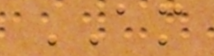AM
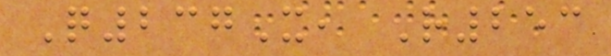Q237X, R253
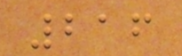216
